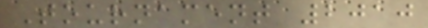Tournament 2010
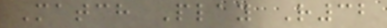Match Play R32
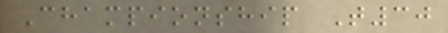Championship T30
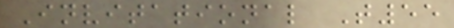Invitational T55
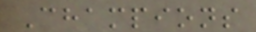Champions
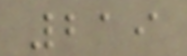219
